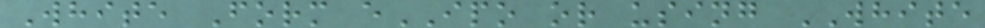White Form eIPO or using WHITE
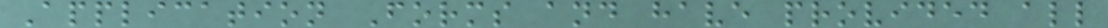Application Forms and have provided all
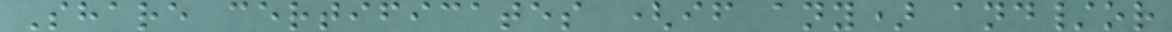Share certificates (if any) and/or
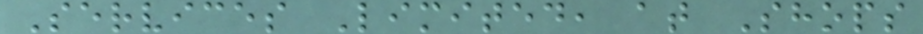Services Limited, at Shops
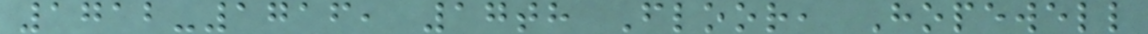1712-1716, 17th Floor, Hopewell
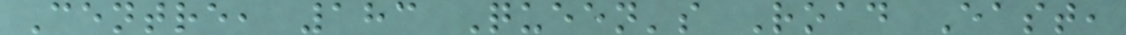Centre, 183 Queen's Road East,
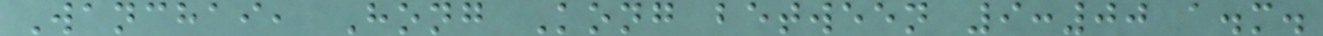Wanchai, Hong Kong between 9:00 a.m.
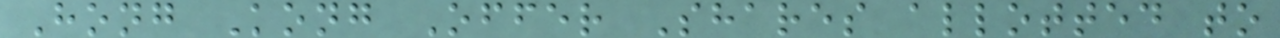Hong Kong Offer Shares allotted to
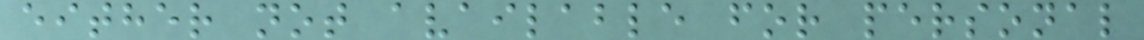either not available for personal
